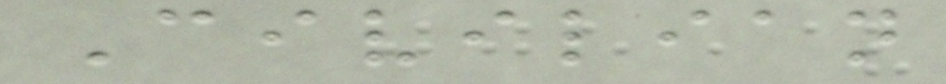Civilian
